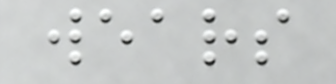wears
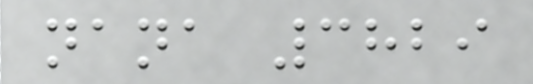nana 3829
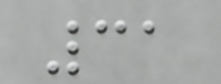31
